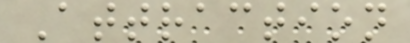Attraction
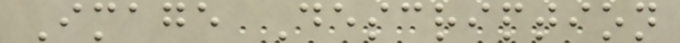Image Description
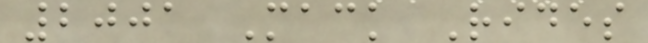2001 Mack Rides
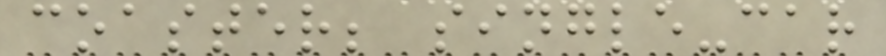coaster; single-car
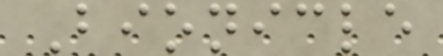Bionicle
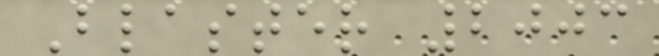Blaster 2003
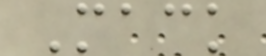Mack
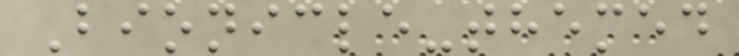Bionicle-themed
